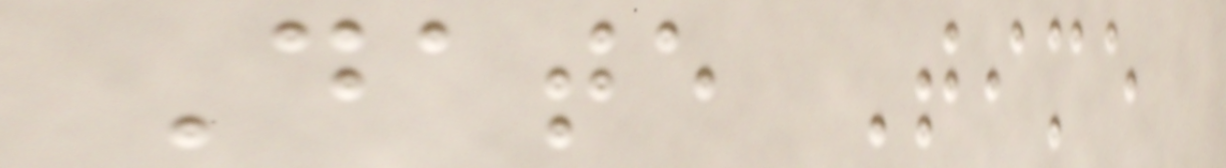Date Time
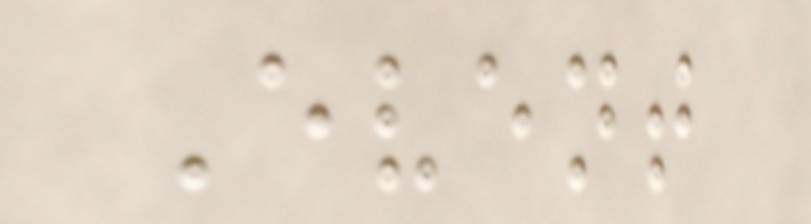Event
